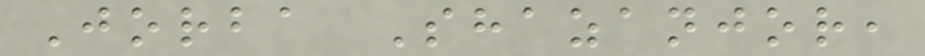Jorba Shazanjor,
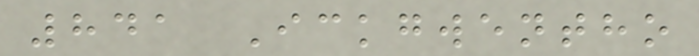841 Ickgwentho
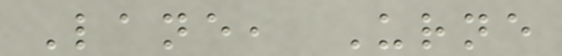Lane, Urne
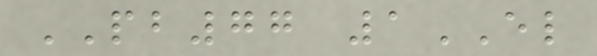PB77 1EL
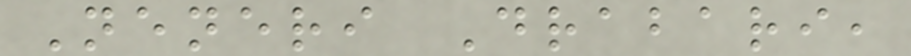Neneri Drabari,
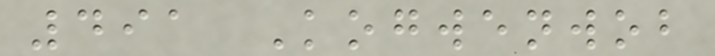491 Kogwenwob
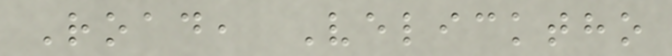Road, Velicktho
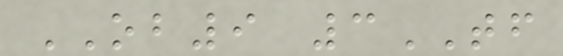OB9 3TF
